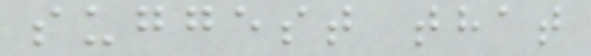suggest that
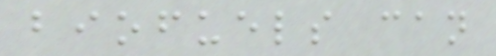biofuels can
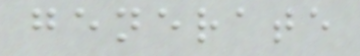generate
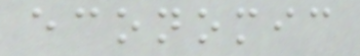economic
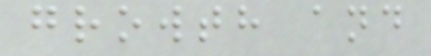growth and
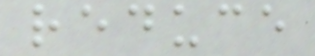reduce
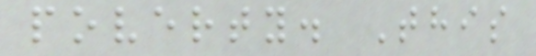poverty. This
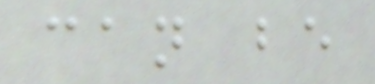can be
